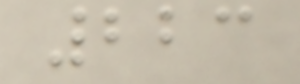223
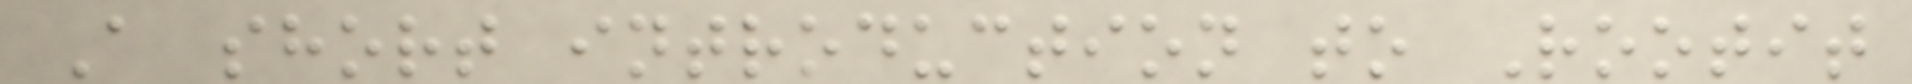A short introduction to Rootit
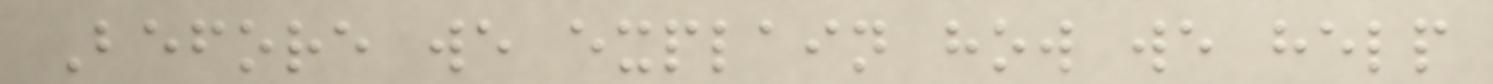Before we explain how we help
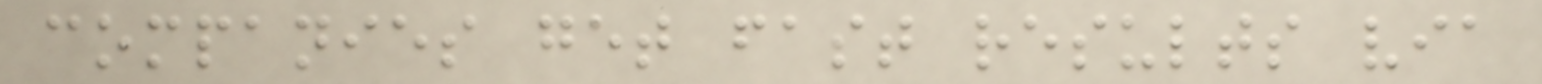companies get fast results via
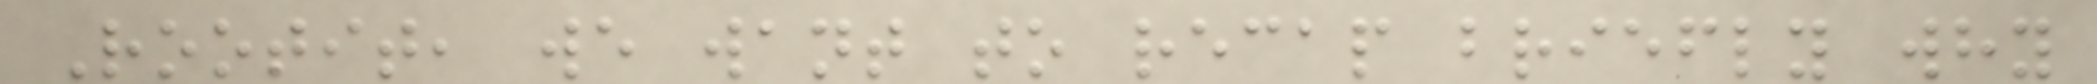Rootit, we want to recap briefly why
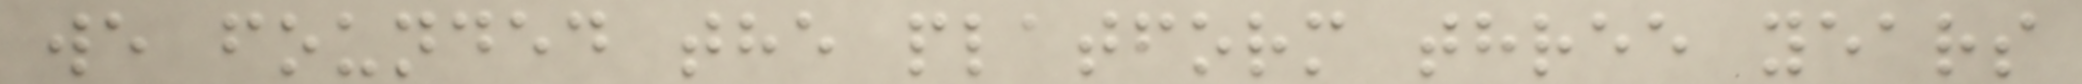we founded the platform three years
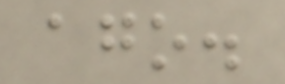ago.
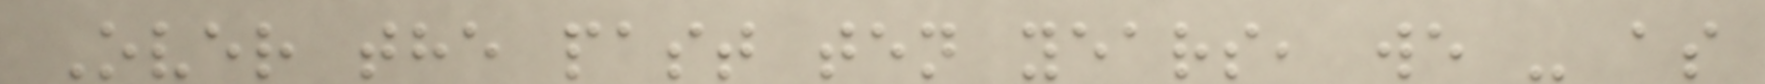Over the past ten years, we - as
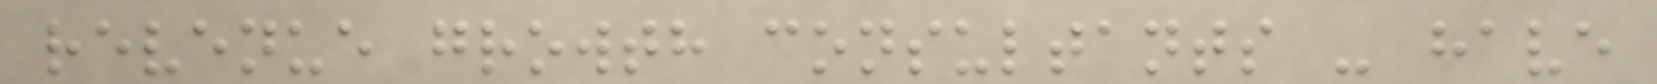revenue growth consultants - have
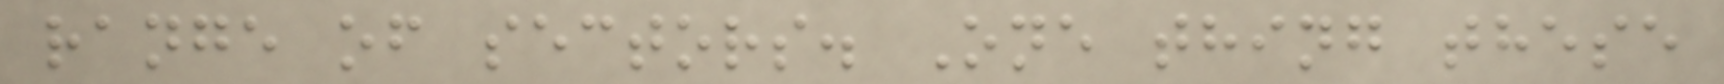range of sectors. One thing these
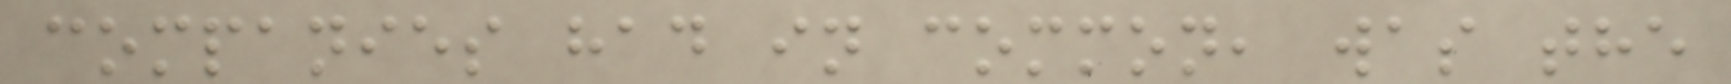companies had in common, was the
